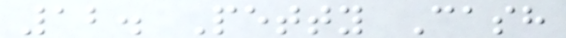12. Petty Cash
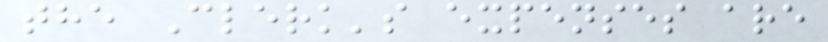the Clerk's expenses are
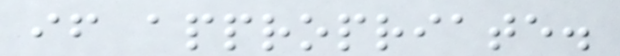if appropriate.
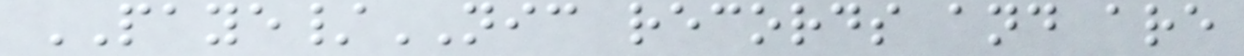PAYE/NIC records and are
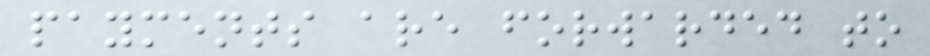payments are forwarded to
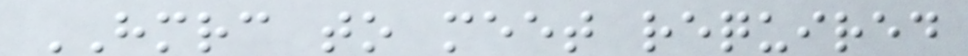HMRC to meet required
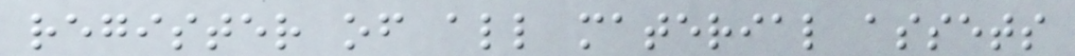register of all material assets
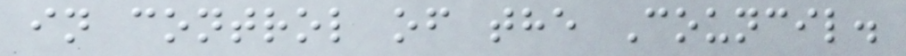in control of the Council.
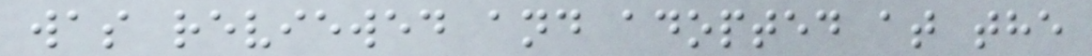was reviewed and adopted at the
